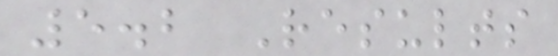5.2 Results
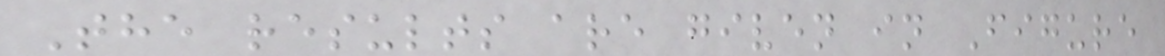The results are given in Figure
